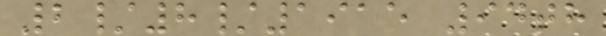2/8/1915 94th
